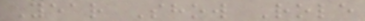Year Show Role
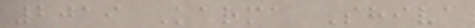2019 Karma Shiva
